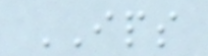IPS
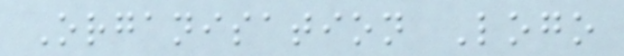Organisation Logo
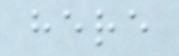here
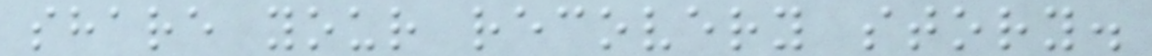share your recovery story.
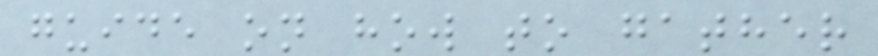guide on how to gather
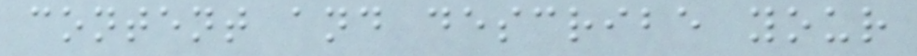content and describe your
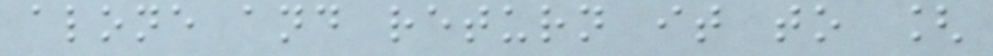alone and return it to [
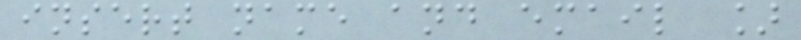insert name and email ]
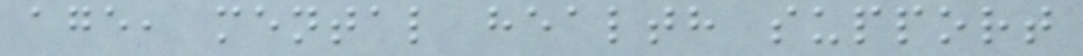age, mental health support
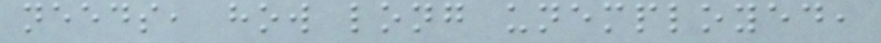needs, how long unemployed,
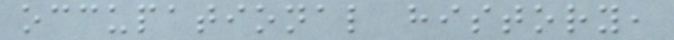occupational history,
